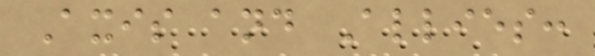Axis and Allies:
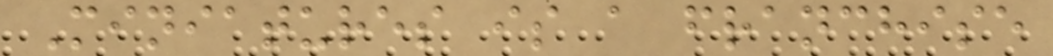Miniatures is a franchise
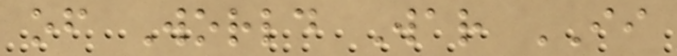of World War II
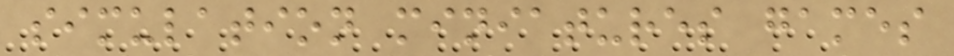simulation miniatures games
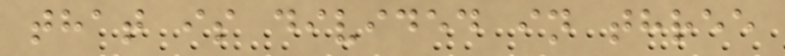that is divided in three
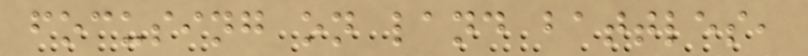focusing on land battles,
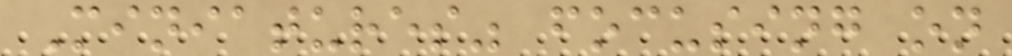Miniatures" focusing on
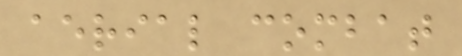aerial combat
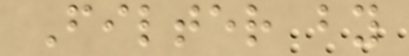Filter by
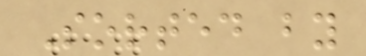Sorted by
